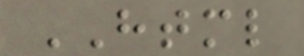HTML
